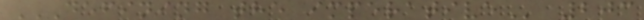DEFINING THE IMPERATIVE 203
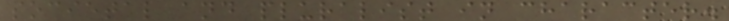societal and pluralist in character.
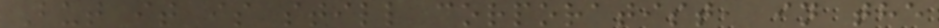But it is still corporatist, in the
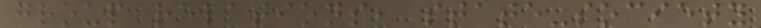group relations, state-society
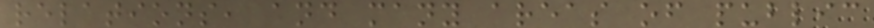relations, and many areas of public
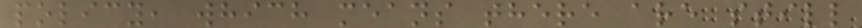policy, which means there are still
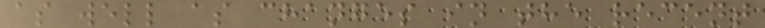as well as changes in the recent
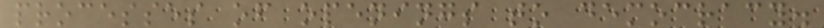processes of openings to democracy.
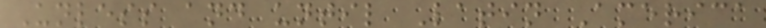Unless and until Latin America
